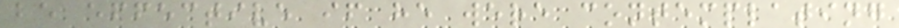be effective if he were contemplating
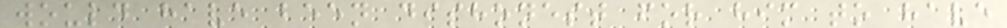would have been dishonest for him to have
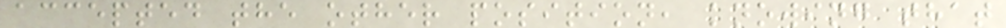accepted the other position, knowing that
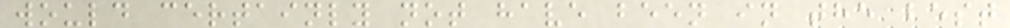would certainly not have been in the best
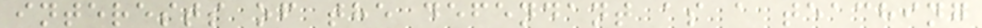interests of the defendant as a teaching
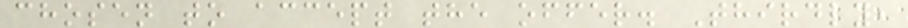chosen to accept the offer. Thirdly,
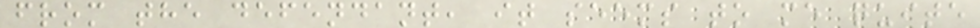from the defendant, it seems to me quite
